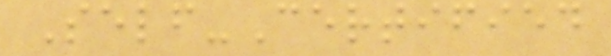Self-Certified
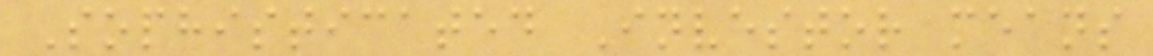Sophisticated Investor means
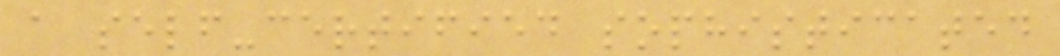a self-certified sophisticated
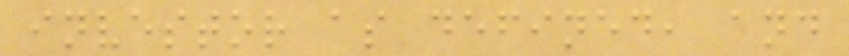investor as defined, and
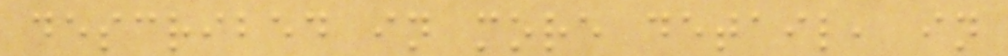described in more detail, in
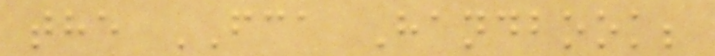the FCA Handbook;
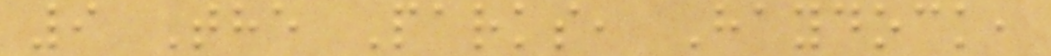9 The Parks, Haydock,
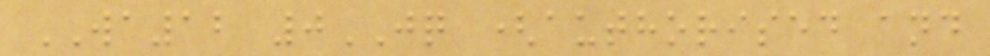WA12 0JQ (authorised and
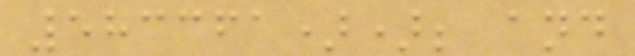583361)); and
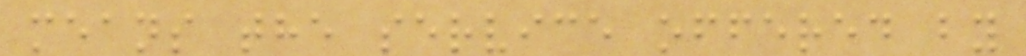means the service offered by
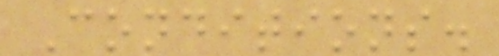Conditions.
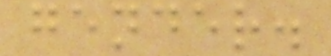gender.
